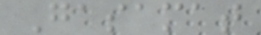Gasamat
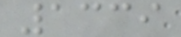1339
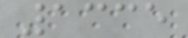1335
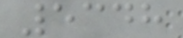5348
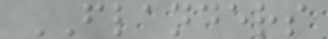FLANDERS
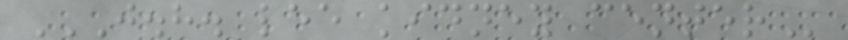J.H. LEE KIDNEY CENTER
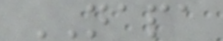NAPA
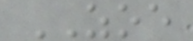ZOE
